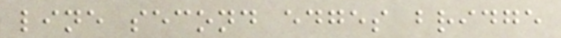line second edges bridge
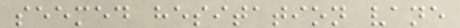seemed hesitation vane
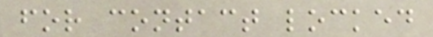for contact locked
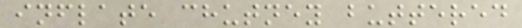inflate chutney buttered
